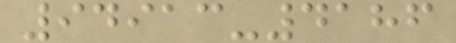94913-4186
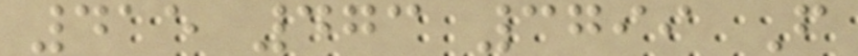415 473 3799 F
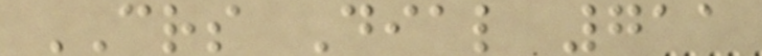CRS Dial 711
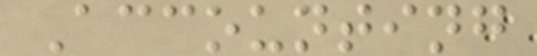Accounting
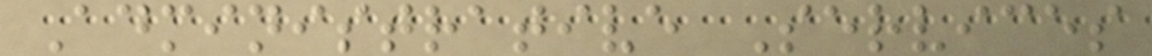Administrative Services
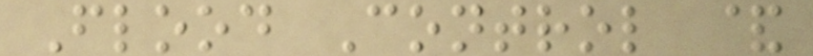Flood Control &
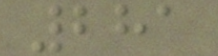281
